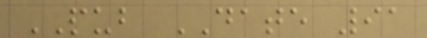PUB DATE 91
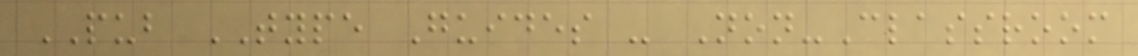PUB TYPE Guides - Non-Classroom
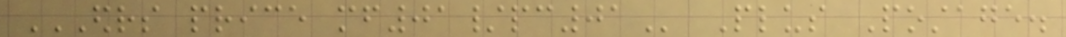EDRS PRICE MF01/PC01 Plus Postage.
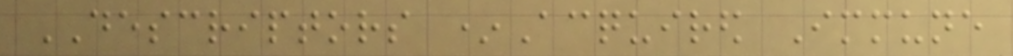DESCRIPTORS *Acquired Immune
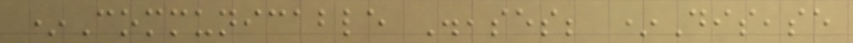*Communicable Diseases; *Disease
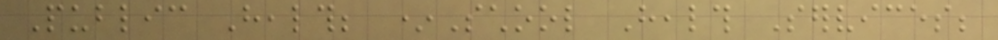Public Health; *School Health Services;
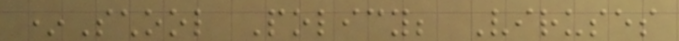*School Policy; Viruses
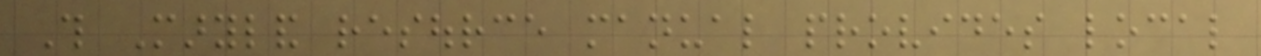This Maryland resource manual provides local
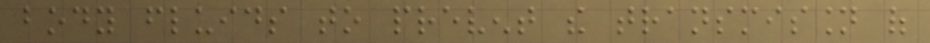body fluids to prevent the transmission of
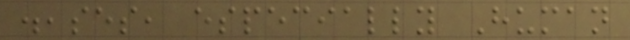diseases, especially Human
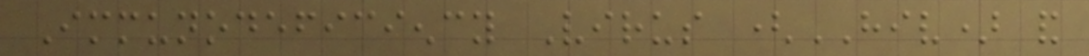Immunodeficiency Virus (HIV) and
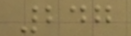247
